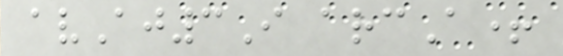avAj3I arcA+
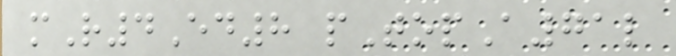mR4Ed8 pTopA71l
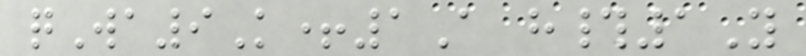qWa9K+1A h#1Y
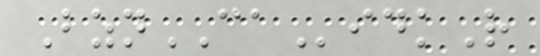BznCAidkR
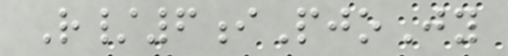R/6iPjoJy
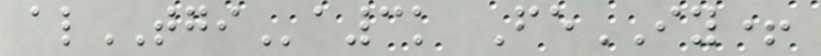alTGIa3k FeIY+
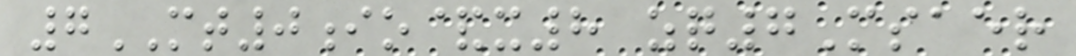7MT0io&x8 zq7Msaer
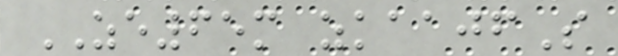ZE65m zkaajfS
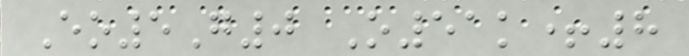Eo5G0 O51k+8
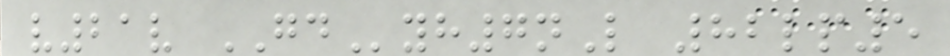v21v GDyh7nL 82lp5
